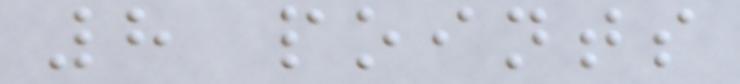8 points
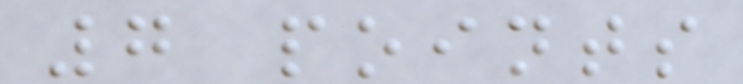7 points
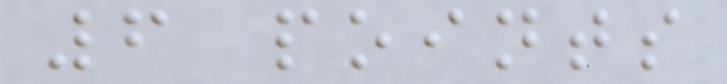6 points
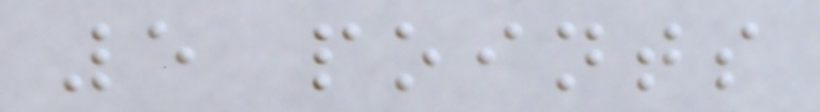5 points
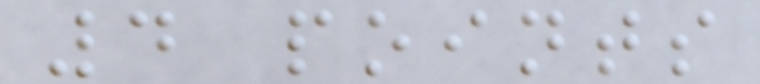4 points
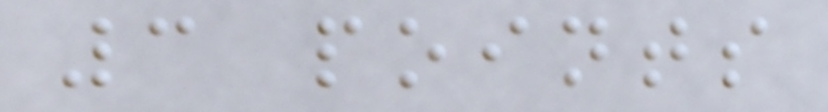3 points
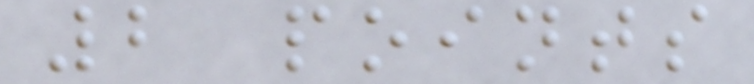2 points
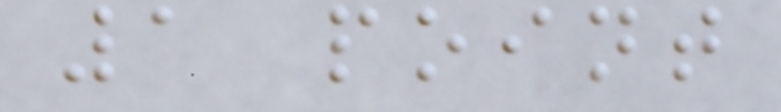1 point
